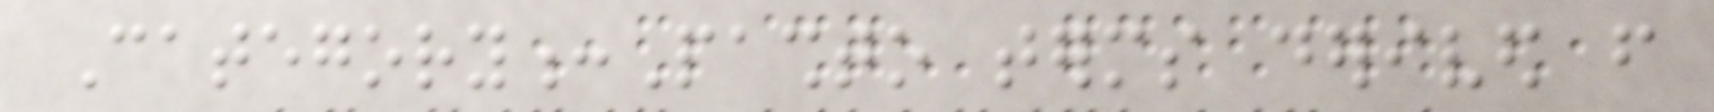Category:Pashto terms derived from
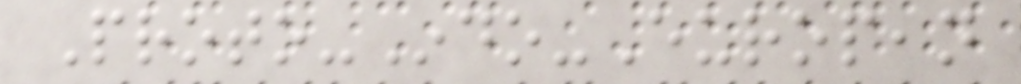Proto-Indo-European
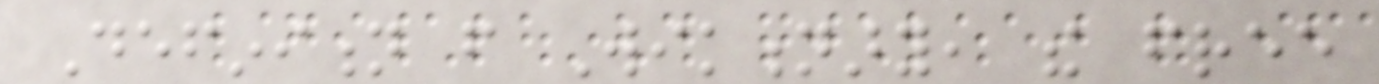Definition from Wiktionary, the free
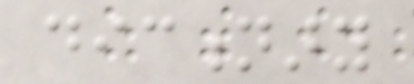dictionary
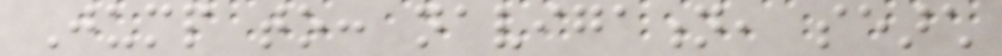Jump to: navigation, search
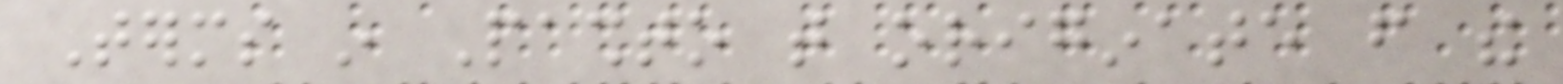Terms in Pashto that originate from the
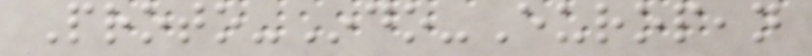Proto-Indo-European
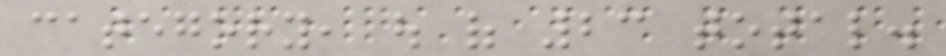category, out of 23 total.
